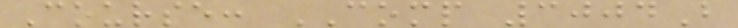Course: COMP 3004B
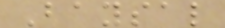Baysal
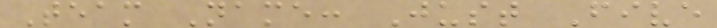Team Name: Just Five
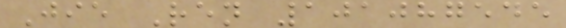Jie Ren 101087545
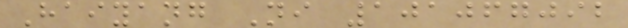Haiyang Ni 101067092
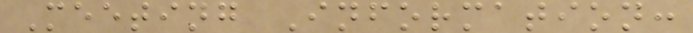Meeting Information:
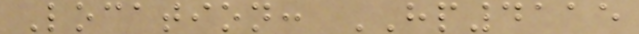Location: HP4115
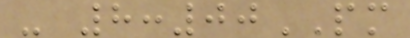- 8:00PM
